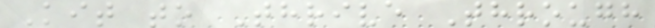Kit to Thrive Through
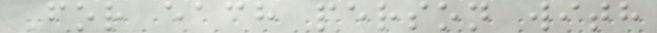For each person with
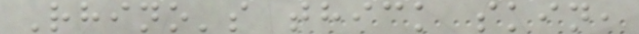Rhino's thick skin,
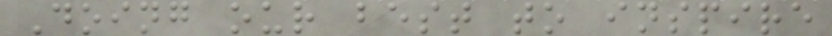Doing our best to inspire
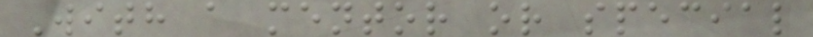With a mentor or special
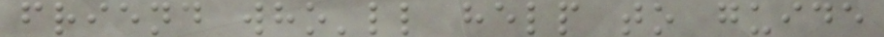friend who'll help to guide
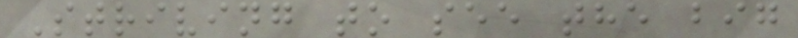Striving to see the big
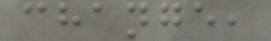change,
